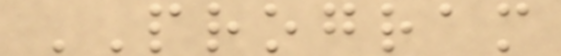PROGRAM
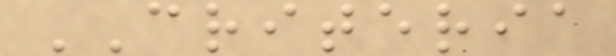CRITERIA
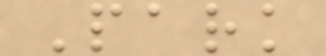Park
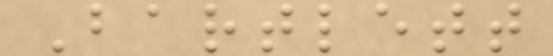Bartlett
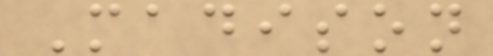Madison
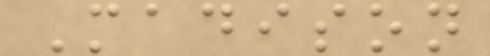Madison
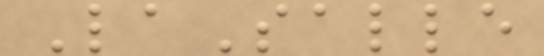LaSalle
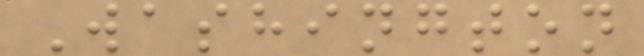Washington
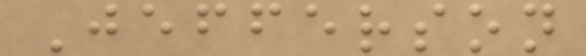Jefferson
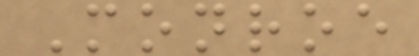Monroe
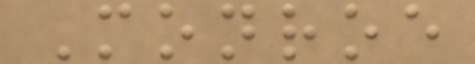Monroe
